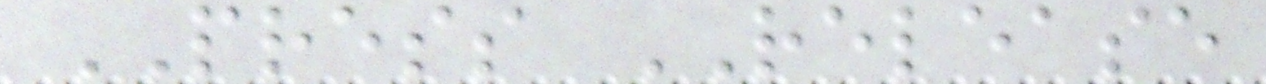PRESS RELEASE
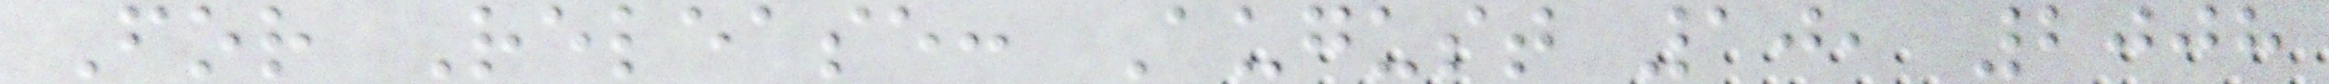For Release: August 10, 2008
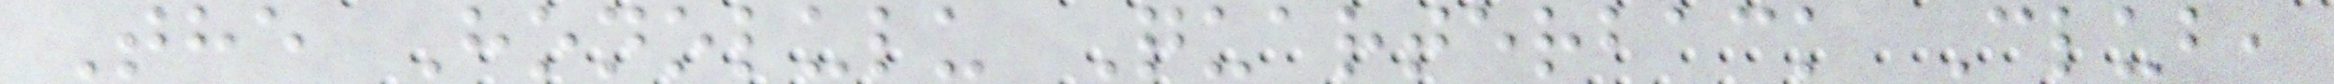The Honolulu Quarterback Club,
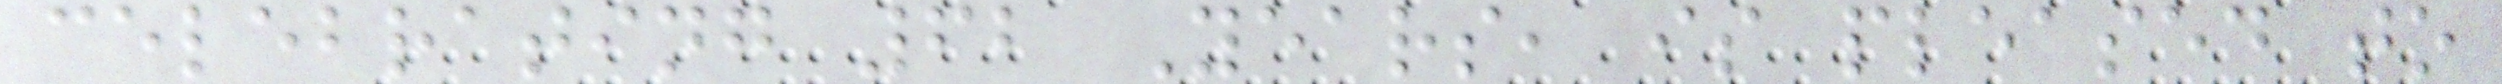celebrating 62 Years, is pleased to
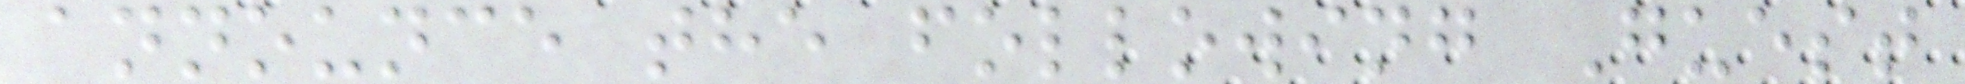announce the following Guest
